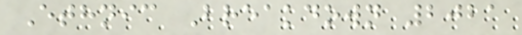Ethnic Breakdown 2021
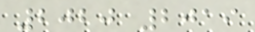2020 2019
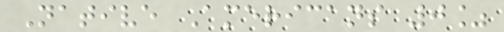Native Americans 0%
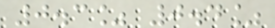0.3% 0.4%
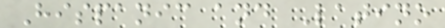Hispanic and Latino
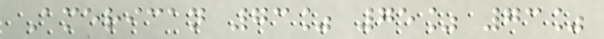American 73% 75% 73%
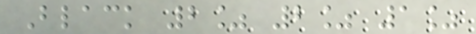Black 2% 2% 1%
